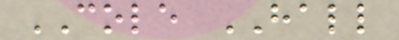COLE HALL
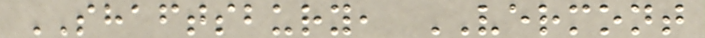SHAFTSBURY, VERMONT
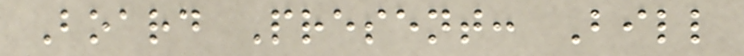Board Present: Bill
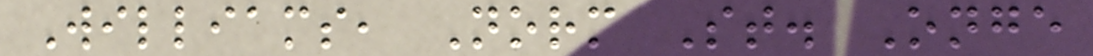Williams, Norm St. Onge
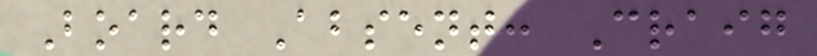Board Absent: Craig
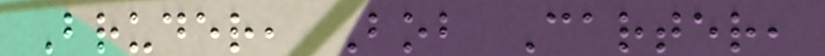Bruder, Bob Carter,
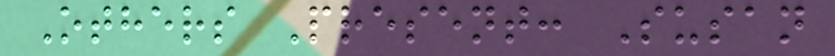Others Present: Susan
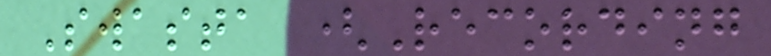Swasta (Recording
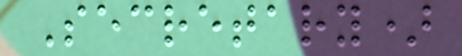Secretary)
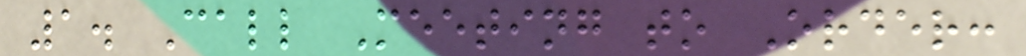1. Call Meeting to Order:
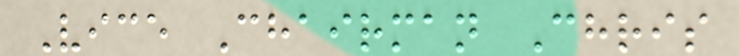Vice Chairman Chris
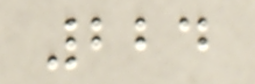224
